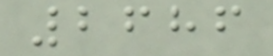2686
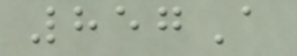857A
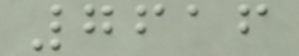7616
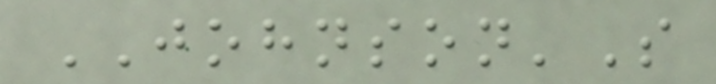JOHNSON'S
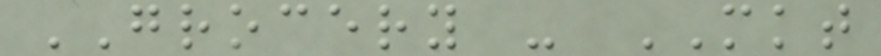GROCERY - MKT
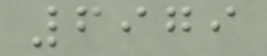6979
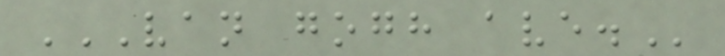VAN GOGH AVE.
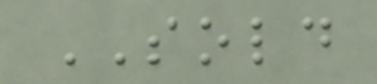SOLD
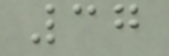37
